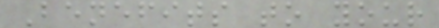Benefits to your
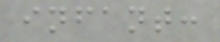infant:
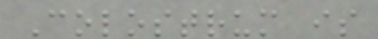Colostrum is
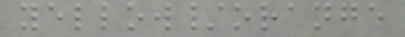yellow/orange
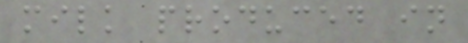milk produced in
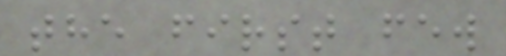the first few
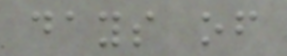days of
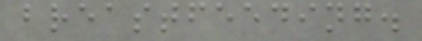breastfeeding.
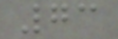73
